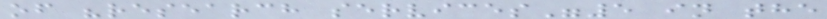of "research services"5 in the
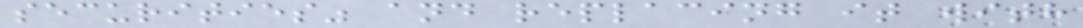securities" and replacing it with
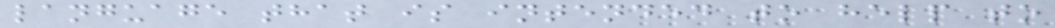language that is intended to help to
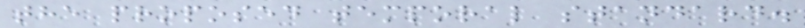the proposed temporal standard.
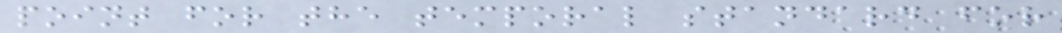point for the temporal standard for
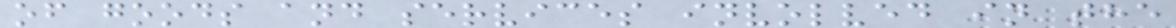of goods and services involved in the
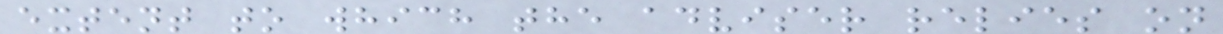extent to which the adviser relies on
